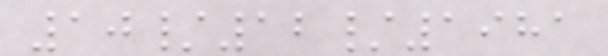10/12/1981
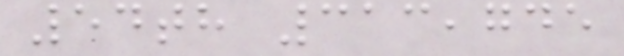54th 313,745
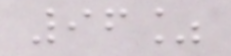96%
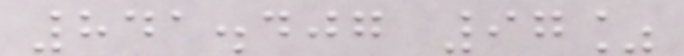841.407 97%
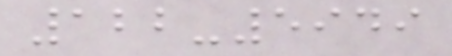122-5949
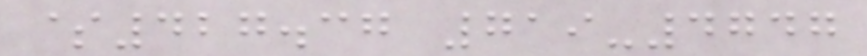$427.37 719-4747
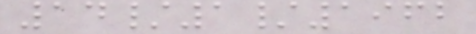14/1/1962
